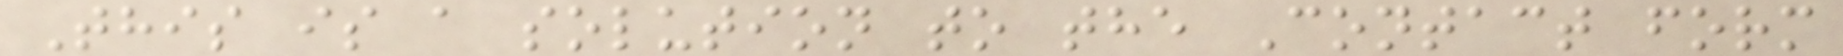This is a solution to the Contact form
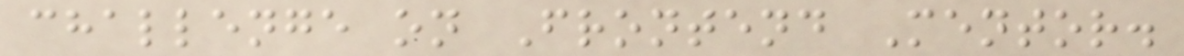challenge on Frontend Mentor.
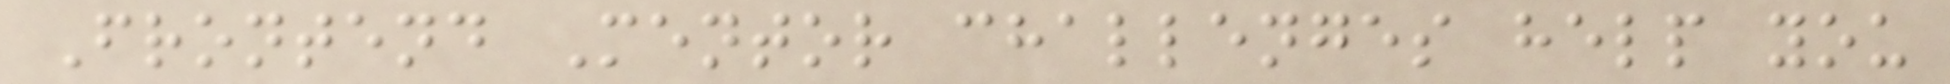Frontend Mentor challenges help you
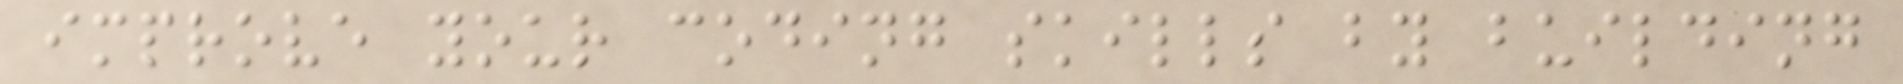improve your coding skills by building
